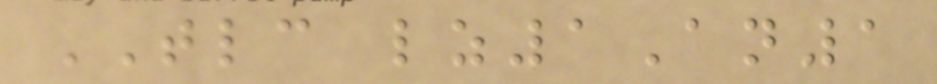TLC lz1An1
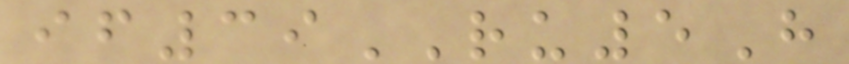if39RU5H
